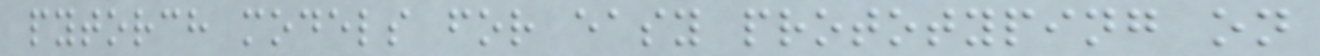pytorch models for easy prototyping on
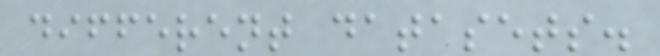different datasets.
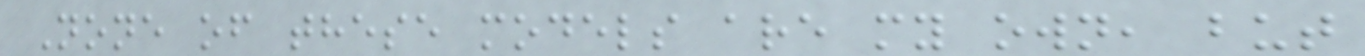None of these models are my own, but
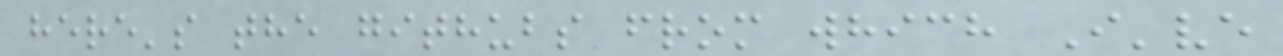here's the githubs from which I've
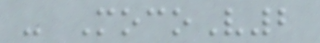- MocoV2
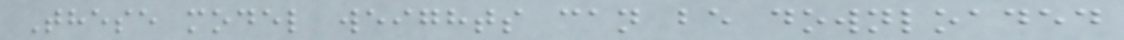These model weights can be downloaded
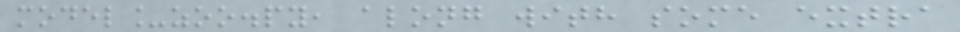model_zoo.py, along with some extra
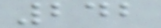242
